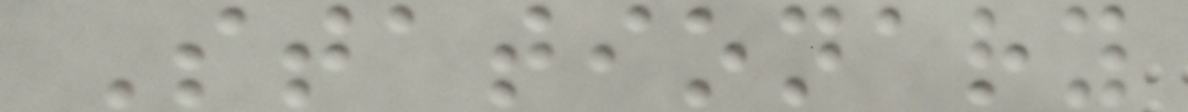Stationary
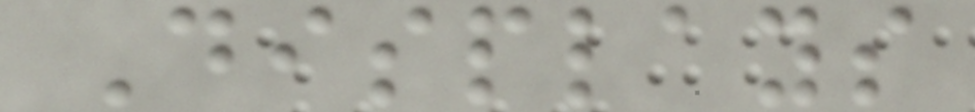Displays
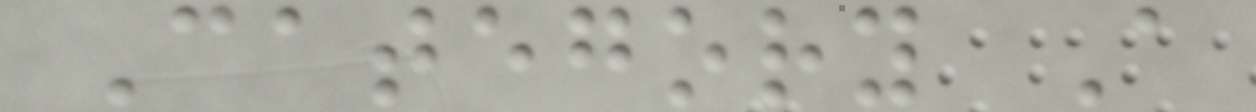Category A
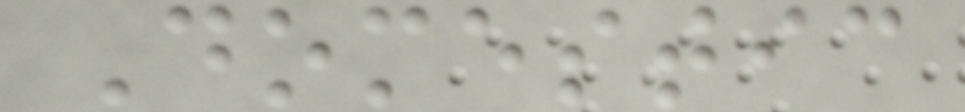Domestic
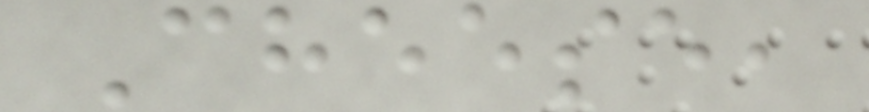Cheese,
